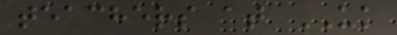teachers at UK
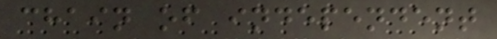chain of independent
